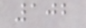102
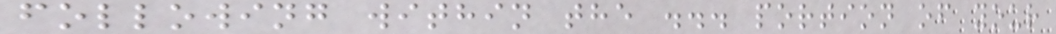following within the ... portion of your
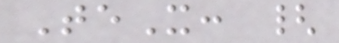TeX: {
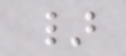}
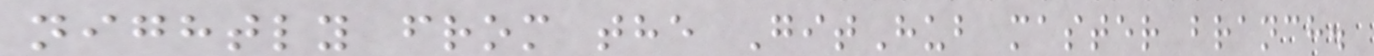nightly from the GitHub master branch.
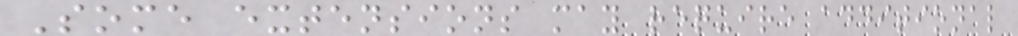Some extensions may require additional
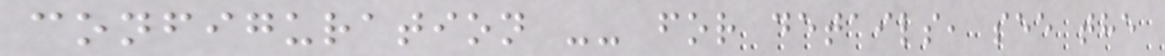configuration -- for details, see the
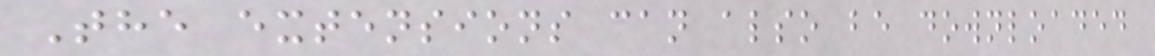The extensions can also be downloaded
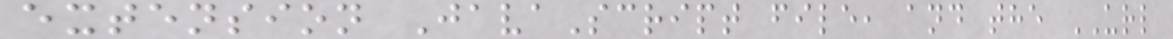extension JavaScript file, and the URL
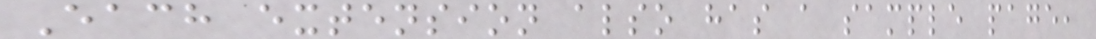Each extension also has a sample page,
